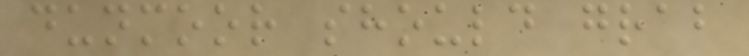dunmoor should grab
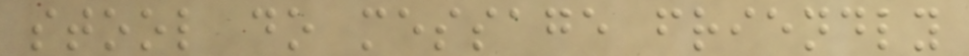stool do message friendly
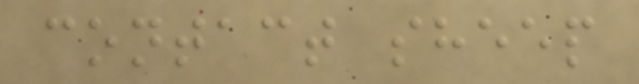contact sheep
